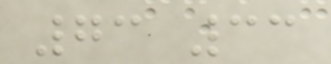73 33
